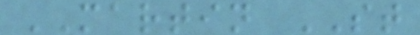MARTIN ST
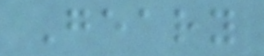Geary
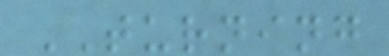TURNING
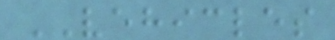VEHICLES
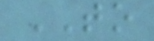TO
